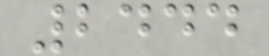2444
